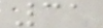31
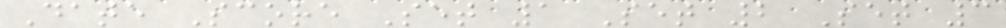Date Score Set 1 Set 2 Set 3
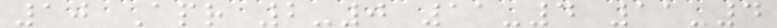10 Apr 2-0 11-4 11-4
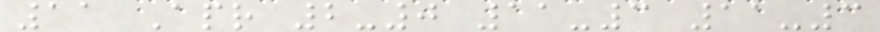11 Apr 2-0 11-3 11-3
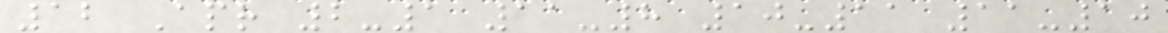12 Apr 2-1 11-8 10-11 11-10
